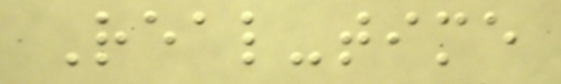Real-time
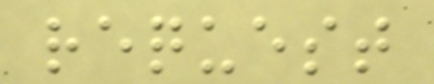request
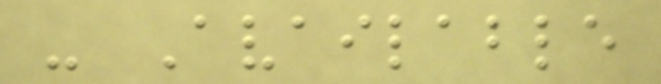- Available
